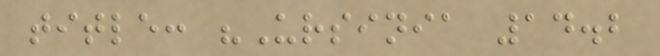title: "Ursinia 14.2
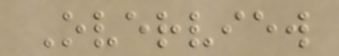Overview
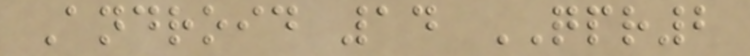Android 14 QPR2
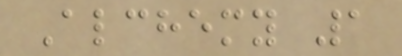Alchemy 1
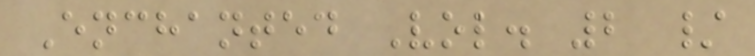Enchanted Vol. 2 /
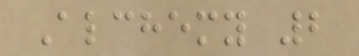Alchemy 2
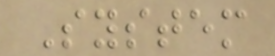System
